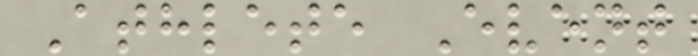Athlete Event
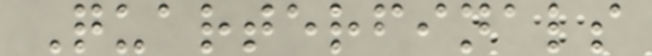Quarterfinals
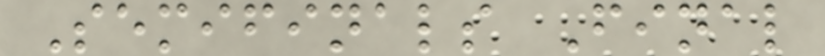Semifinals Final
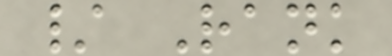/ Rank
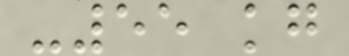-55 kg
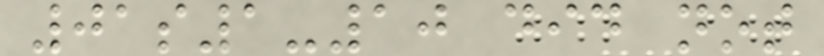01s1-10 did not
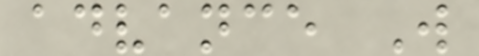advance W
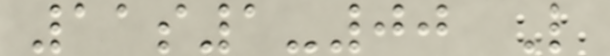11s1-00 L
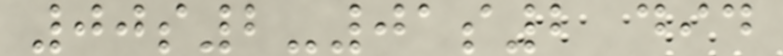00s2-01s2 did
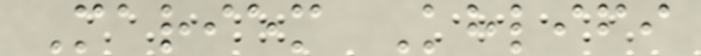Mariem Khlifi
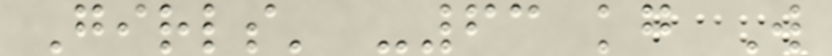Girls' -63 kg W
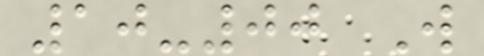10-00 W
